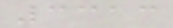3313
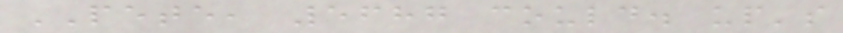PETE, 5687 could. up's
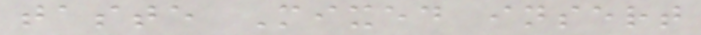taste Mixed insert
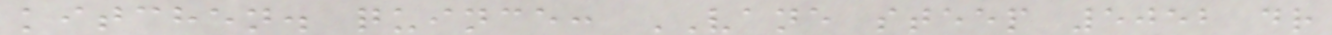kitchen. quince: VANE steep 5052 dr
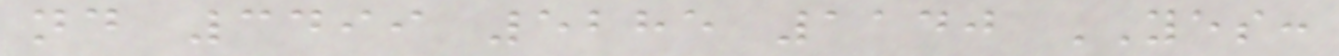nd 3499 5285 1140 YES:
